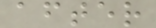after
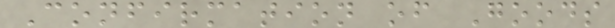Confirmation of Goods
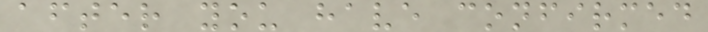after you have confirmed
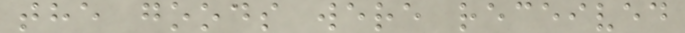the goods were received
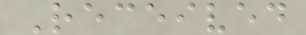Received
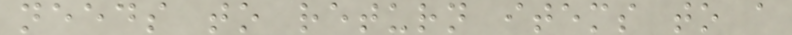needs to return items to a
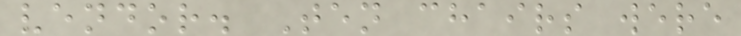vendor. Ten chairs were
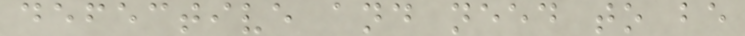defective and need to be
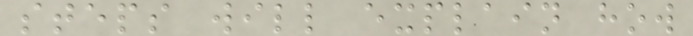steps will explain how
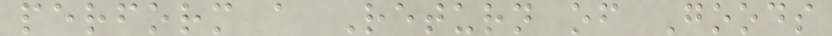perform a Return of Goods
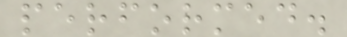performed.
